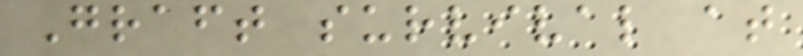Graft survival at
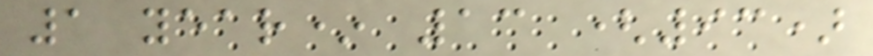1 year* 13 (93)
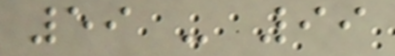59 - 99
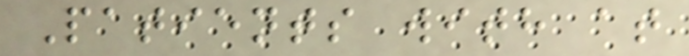Patients with at
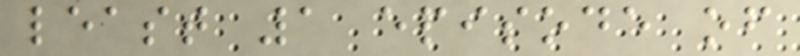least 1 episode of
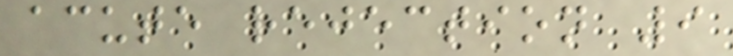acute rejection 9
